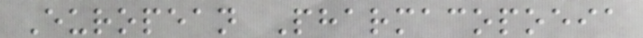European Pharmacopoeia
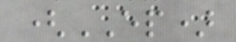(EP)
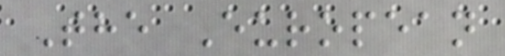The European
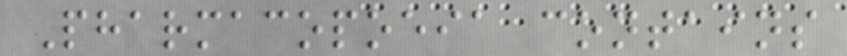Pharmacopoeia contains
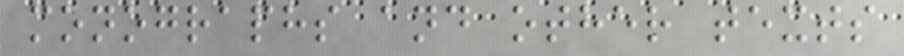monographs and other texts
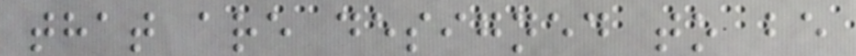that are designed to be
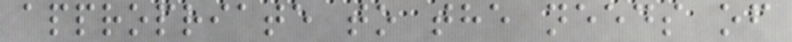appropriate to the needs of
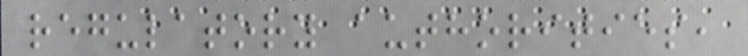regulatory authorities,
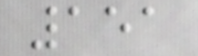151
